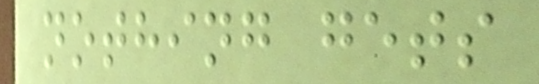nothing gets
